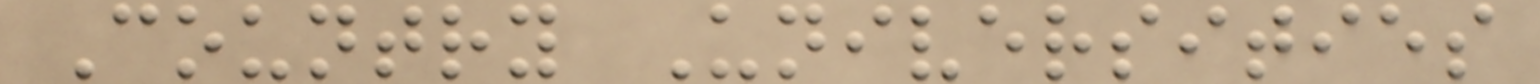Country Universities
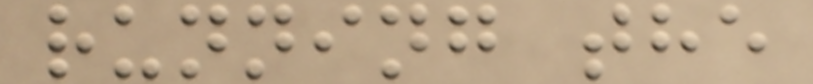running the
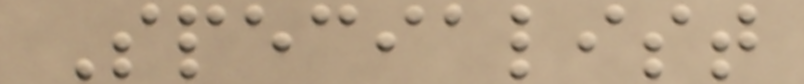Specialist
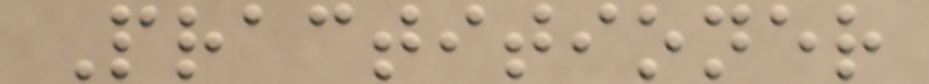Practitioner
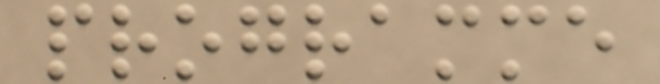programme
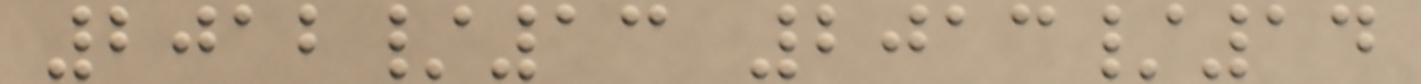2012/13 2013/14
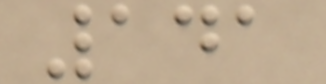141
